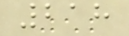218
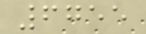6755
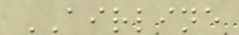AIRLINE
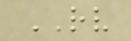RV
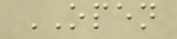OPEN
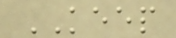KEEP
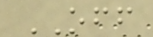OFF
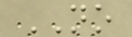NO
